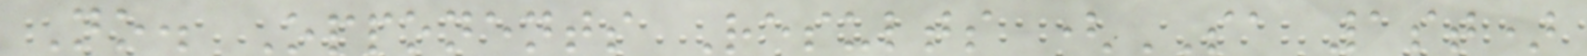No. Opponents Results (SA 1st)
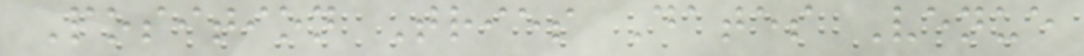Position Tries Dates Venue
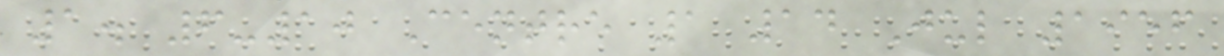1. 6-10 Centre 1 14 Jul 1956
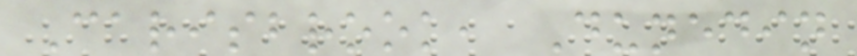Carisbrook, Dunedin
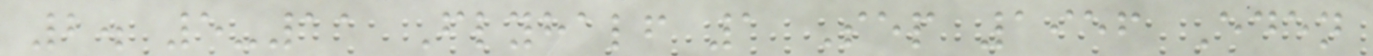2. 5-11 Flyhalf 1 Sep 1956 Eden
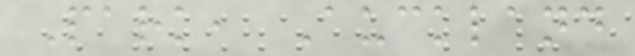Park, Auckland
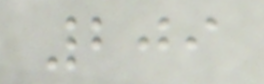209
